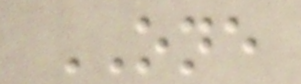ONE
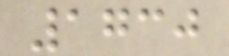1730
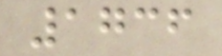1736
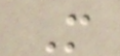M
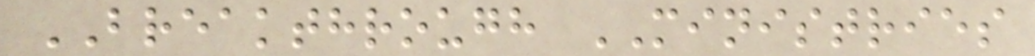BREAKTHROUGH MINISTRIES
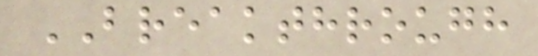BREAKTHROUGH
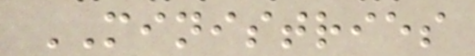MINISTRIES
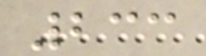233
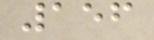156
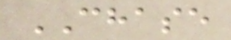CHASE
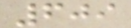609
